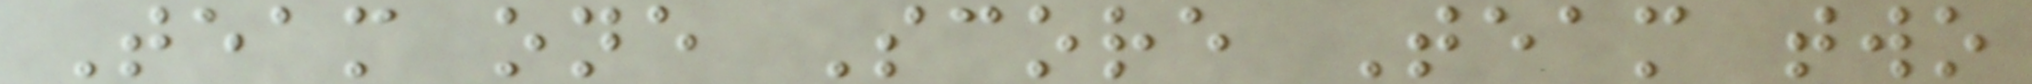Team one Score Team two
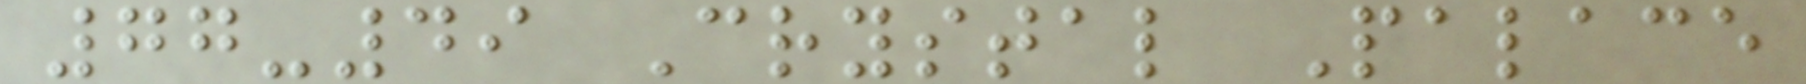77-49 Crystal Palace
